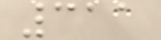311
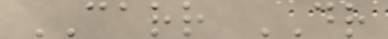CARR DR
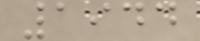1944
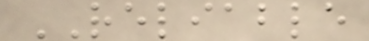RELIABLE
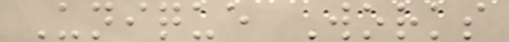Unique Works
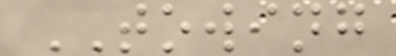TOWING
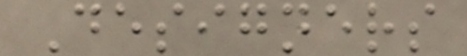Designers
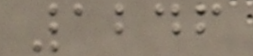1246
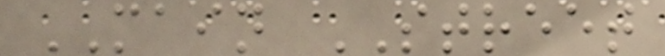MAIN STREET
